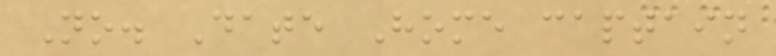No. Date Home captain
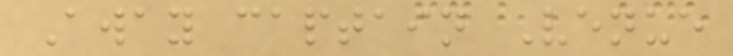Away captain Venue
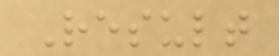Result
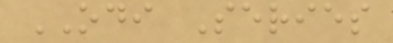ODI Series
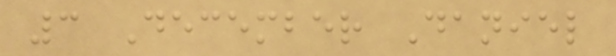3 December Daniel
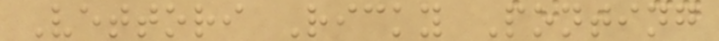Vettori Ricky Ponting
